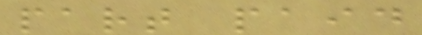part paid
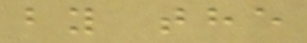by the
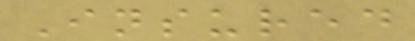Insured
